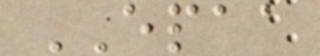EPAA
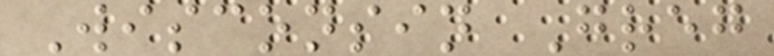Wisconsin Greg
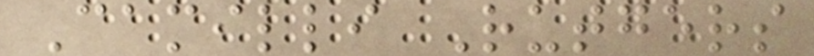Camilli Rutgers
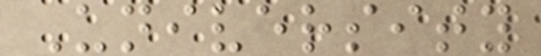University
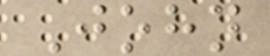John
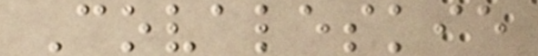Covaleskie
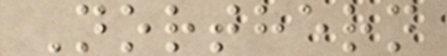Northern
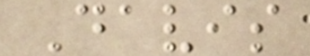Davis
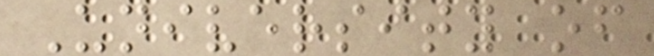University of
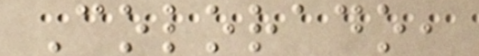Colorado,
